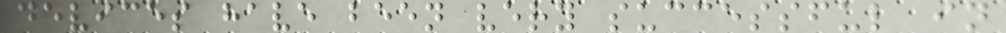devices have been very successful in
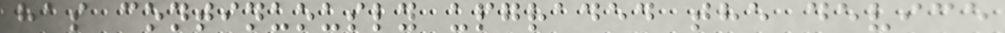has continuously upgraded the device
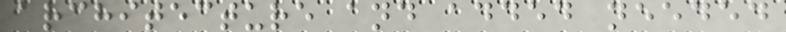architecture and added needed
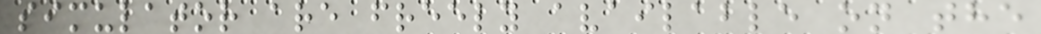simulator are freely available on the
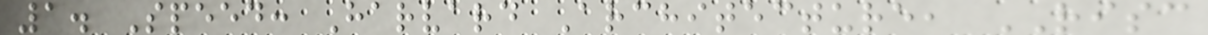1. Speed: Harvard Architecture, RISC
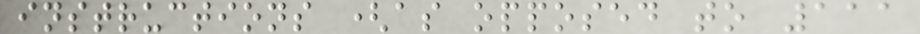instructions (as opposed to 111
